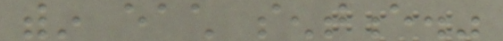within each sentence."
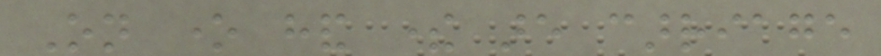On one hand there are carriage
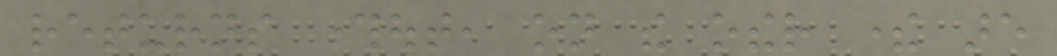returns throughout, on the other there are
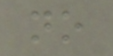no
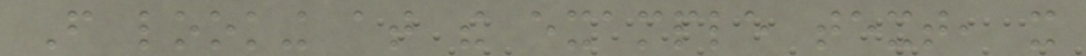From looking at the example text, it
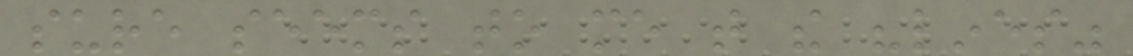sure seems to me that the "lines"
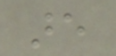are
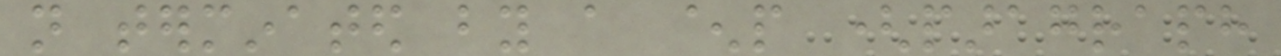not terminated by a ^p (paragraph
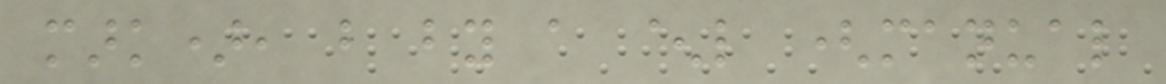mark), but by a ^l (manual
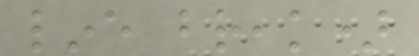line break)
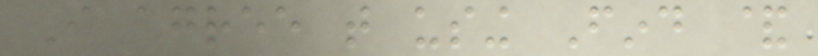I agree that using Find &
